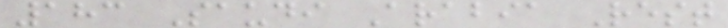183 Saudi Arabia Rest
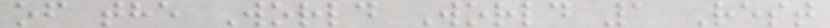of the World World 1 Rest
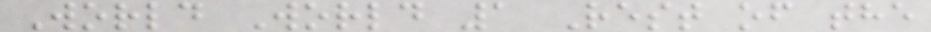World World 1 Rest of the
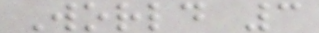World 3
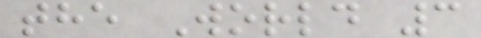the World 3
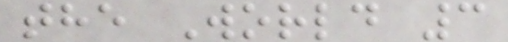the World 3
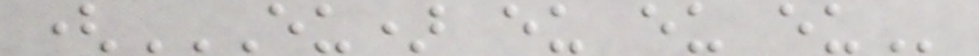(EU) EU EU EU
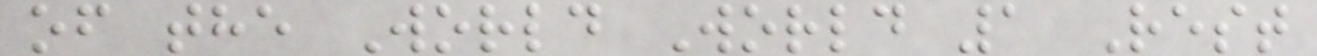of the World World 1 Rest
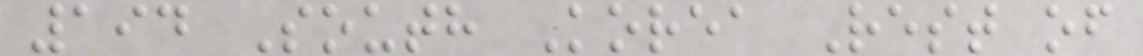194 South Korea Rest of
